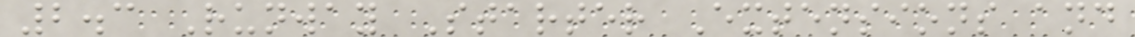2.3 Runway Starter Extensions and
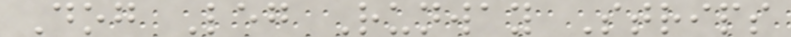Dog Leg Runway Strips
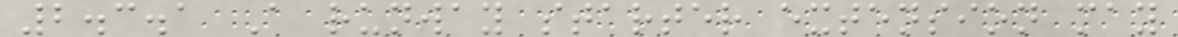2.3.1 A runway starter extension may
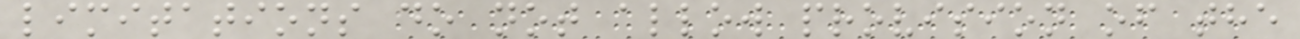limitations do not allow provision of the
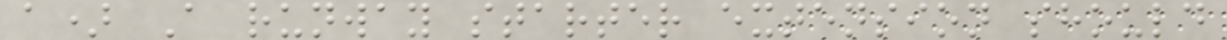a) A runway starter extension should
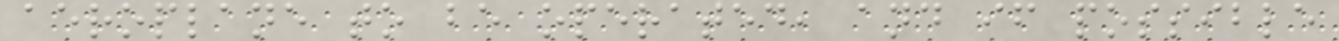aeroplane to be operated, and if possible
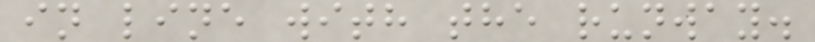in line with the runway.
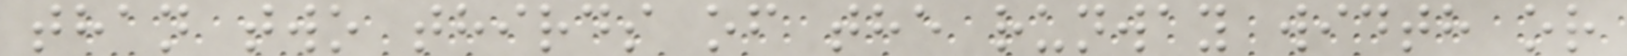than two thirds of the runway width or
